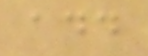add
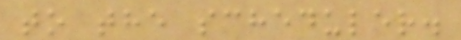to the scheduler.
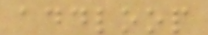addloop
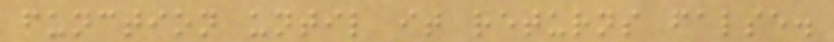function until it returns false.
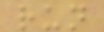run
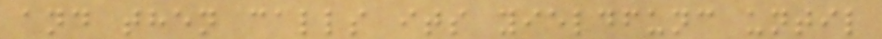and then calls its yieldfunc until
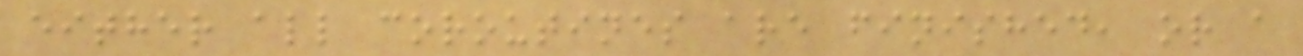either all coroutines are finished, or a
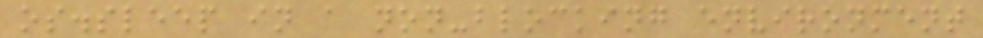os.sleep in a non-blocking environment
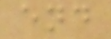end
